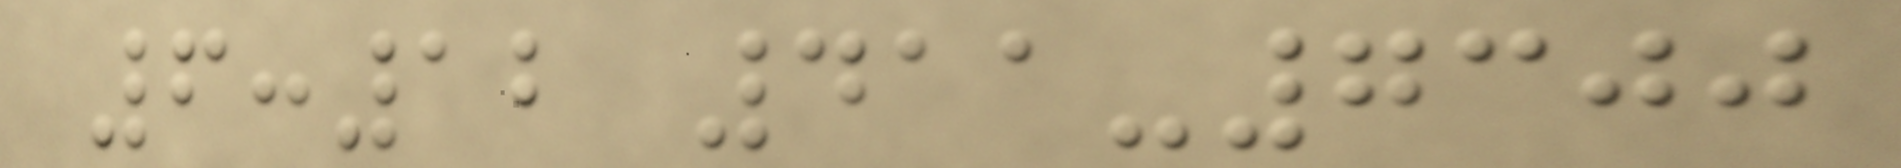6:12 411-7300
